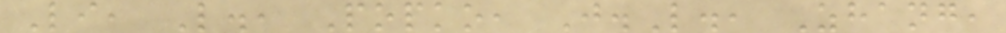Li, L., Popko, J.L., Zhang,
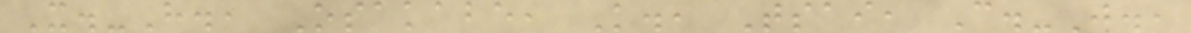X.-H., Osakabe, K., Tsai, C.-J.,
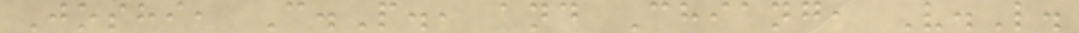Joshi, C.P., and Chiang, V.L.
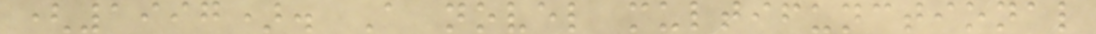(1997). A novel multifunctional
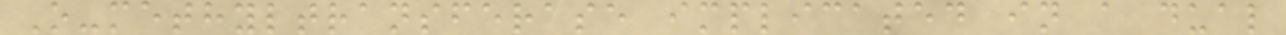O-methyltransferase implicated in a dual
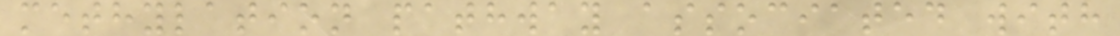methylation pathway associated with
